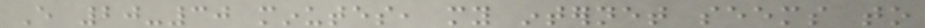Every 20-30 minutes, my internet seems to
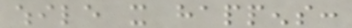while it happens:
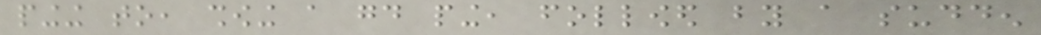pinging to, showing a good ping, followed by a sudden
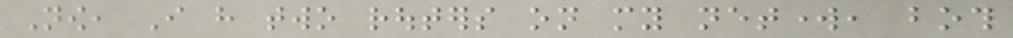Now, I have two routers on my network, both
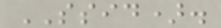SSID).
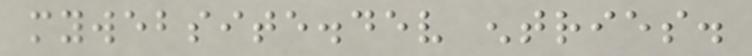mywebsite.dev entries.
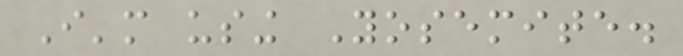I'm using Yosemite.
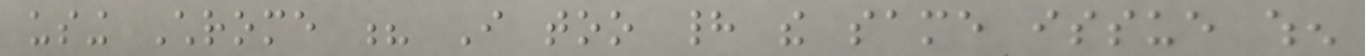using Chrome ? I too had the same issue when
